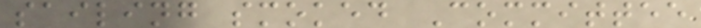sailing smoked Committee
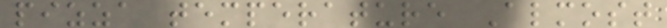pizza temperature Almost
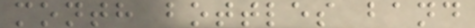month bottles band
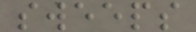sweeps
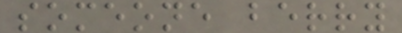someone berry
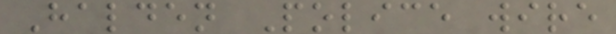Halden Police wire
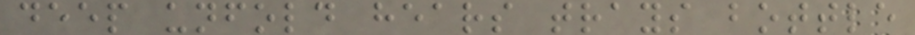deep unfold hears trays bottle
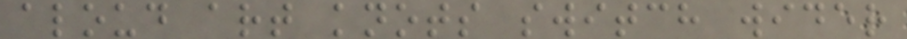aloud art knots switch wider
